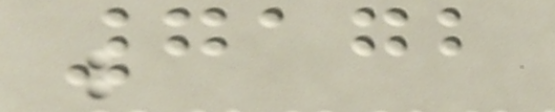7172
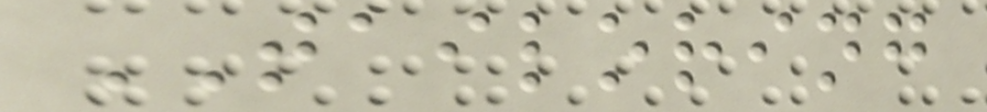TAILORING
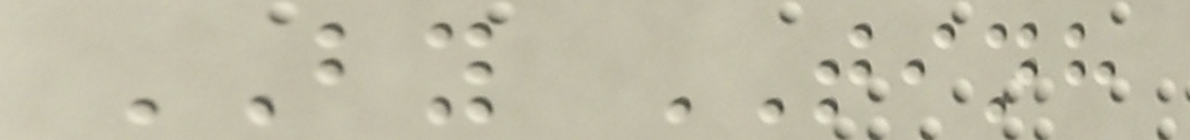BY TINH
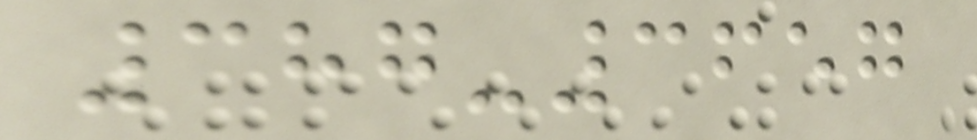387-3657
